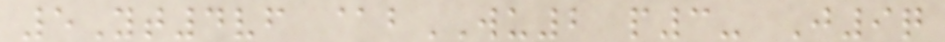5Yt4vf @bWU2 p3- J9q
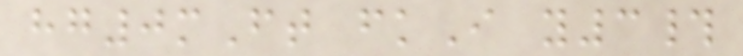hg0mFt fkI y3#
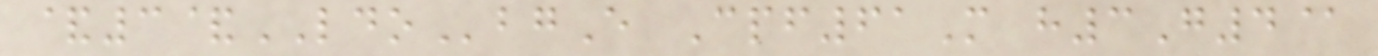&3&LDObgE Cpf61M h3G4@
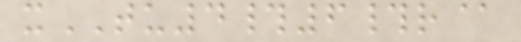xTU4#6#r@
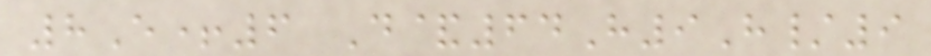8E+6 D&64H9H/9
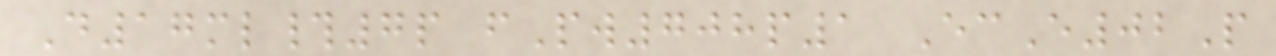D17ml#7p fPw708p1 EcE02P
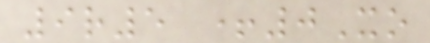9r5 +0Xo
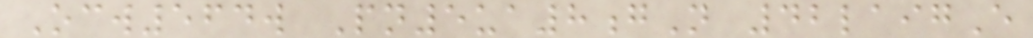Ocw564w Pn5ua8gN 42laigE
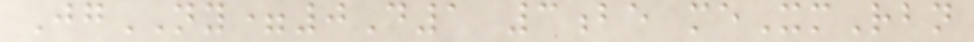JgNY=0D1 3be meXmRbn
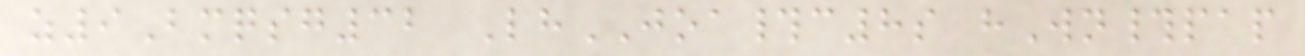z9Bmqsg32 LhJOA#c8s hWn#pap
